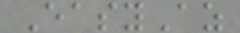EasyAz
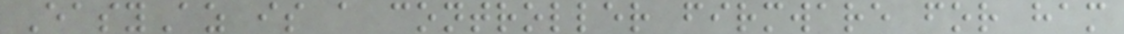EasyAz is a controller firmware for ham
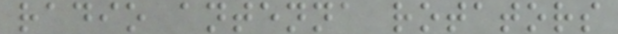radio antenna rotators
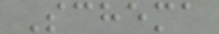Schema
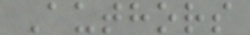Authors
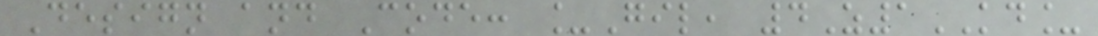Design and Code: _Gil, 4Z1KD_
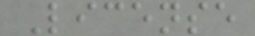License
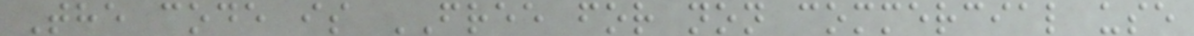The code is FREE for non commercial use
